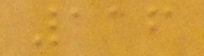116
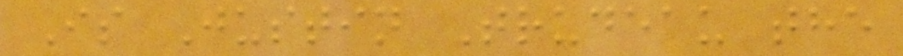Is Justin Trudeau the
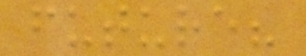future?
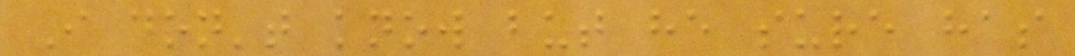I don't know but he sure has
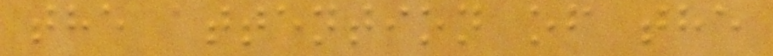the attention of the
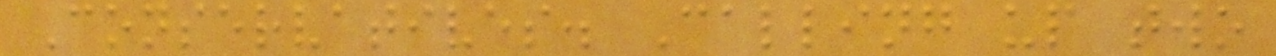Conservatives. Calling up two
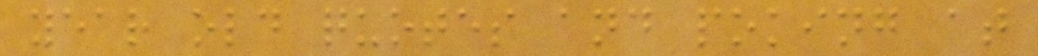year old quotes and poking at
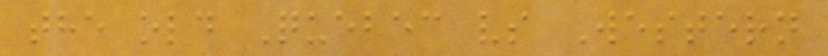the old Quebec vs Western
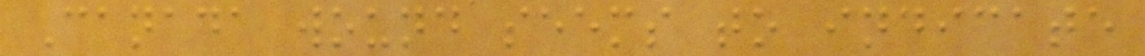Canada wound seems to indicate
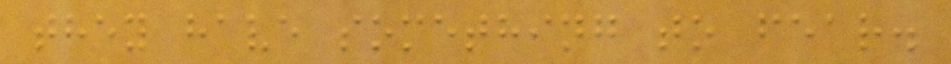they have something to fear.
